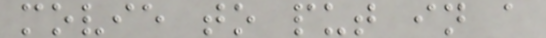movie to put in a
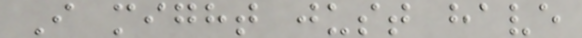I might just have
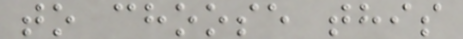to choose this
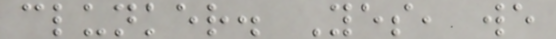clunker. Yes, we
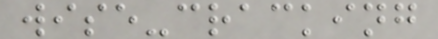wise-cracking
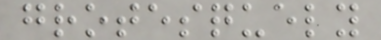grotesquely
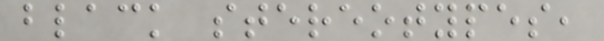black stereotypes,
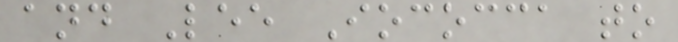and Lee Iococca to
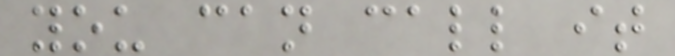you can call it
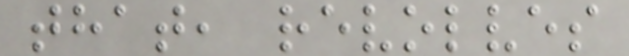that, revolves
